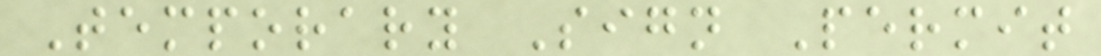Temporary Sign Permit
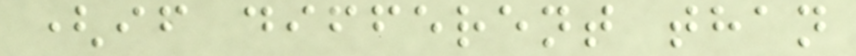(if different than
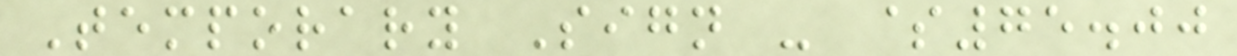Temporary Sign - $75.00
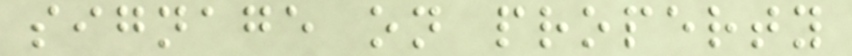signage on property
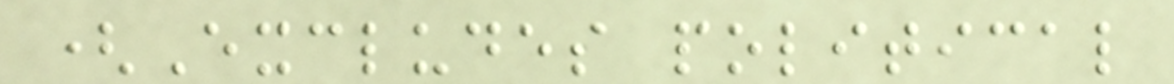(Excludes political
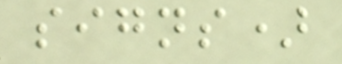signs)
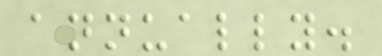annually.
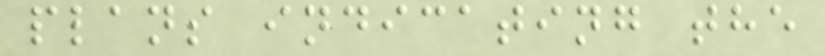plans indicating the
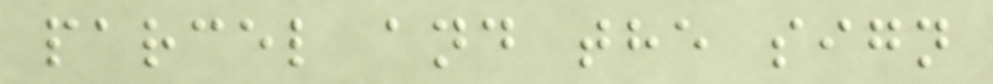parcel and the sign
